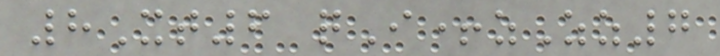8Xt6 qI+zZz7
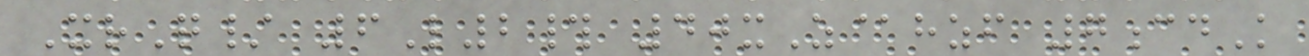XrQ/ 6L2# 40xZ@hzf 7cdK
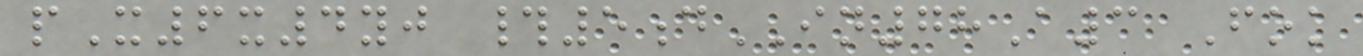pX6x4yj #5dIN78A3 Fok
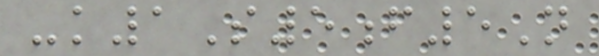-k1S5f5N
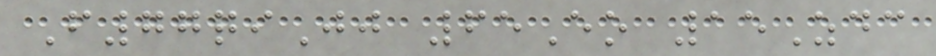F77qiJj 65Eo 15Zdc
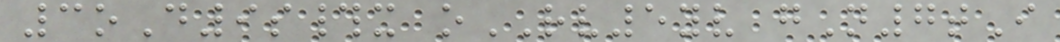3oD9s#x oRV5yv gN7tI
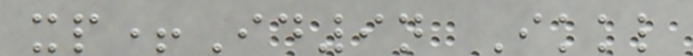xp+Id9n Ikkl
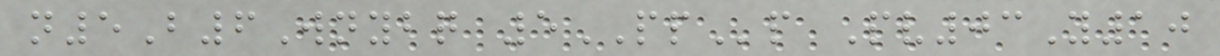n5B6Wnybq 5PPp Pv03Y10
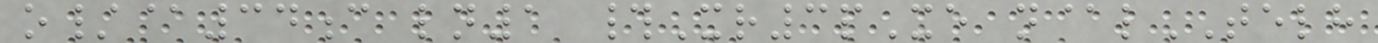o/@34c ln1 #Xr3pXe n@lTELH
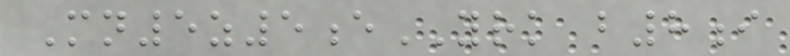Mn5z5eYRK b8i
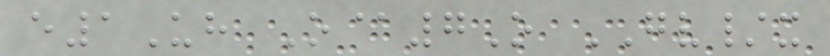e1Uh O@7O GV/x
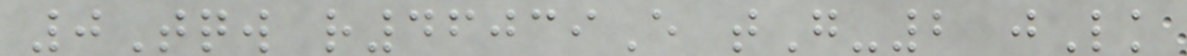0Tqw r46039E tG-2 jLk
